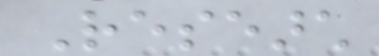Research
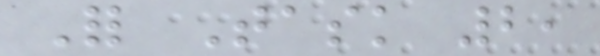For Task 2,
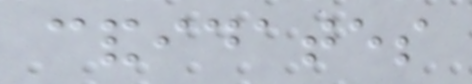candidates
